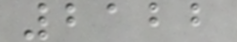2122
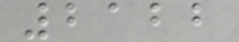2122
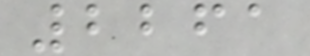2261
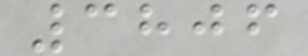3806
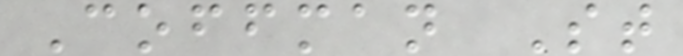Coffman St
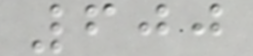600
